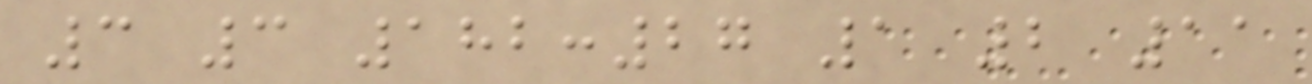3 3 182:27 1 2 11
